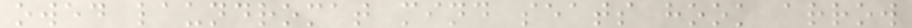owed laundromat mind seats hook arrow
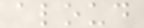aloud
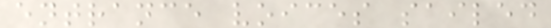entrance voices sailed
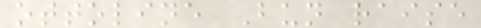ottoline Bun raise
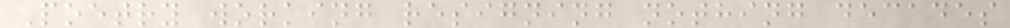Poetry working resigning nothing decades
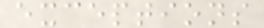exceptions
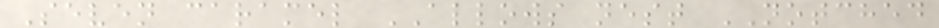Seven caramel ALLOWS nest NOTCHED
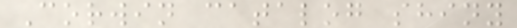Corwin catalog shiny
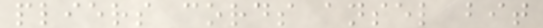pliers cords ansel bit
